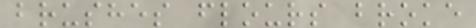brushes flours broke
